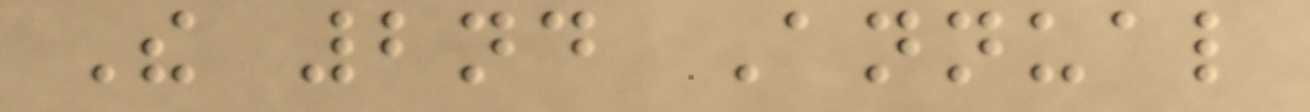The 2nd Annual
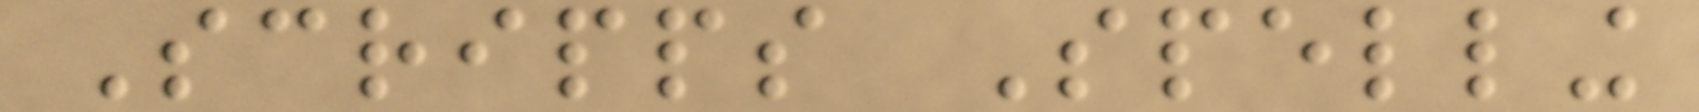Scripps Spelling
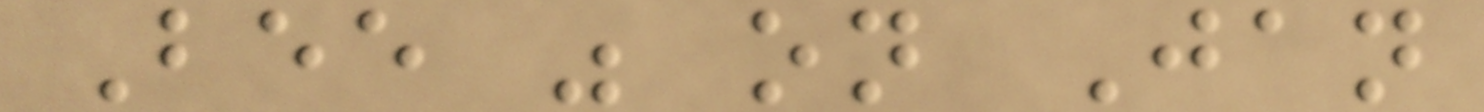Bee was on Jan
